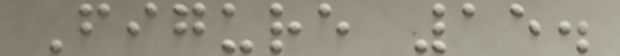Figure 15.
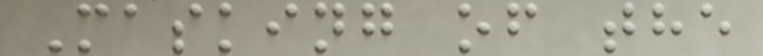Masking of the
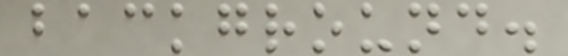background.
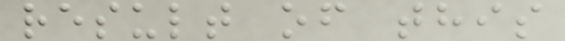result of this
